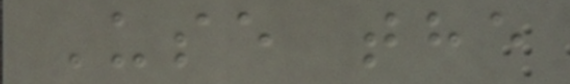Use the
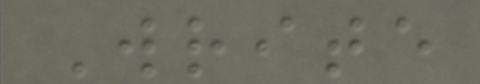Write
